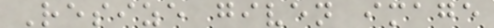Resize given image
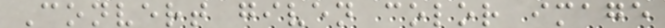Convert given color image
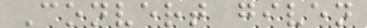Convert given
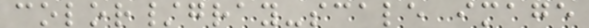color/gray-scale image
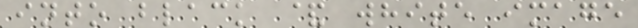into black & white image
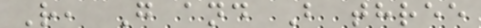R, G and B three
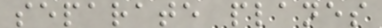separate planes
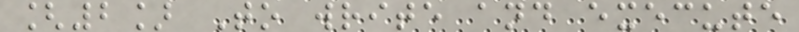[2] To write and execute
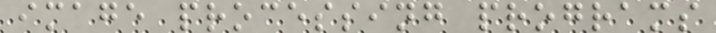image processing programs
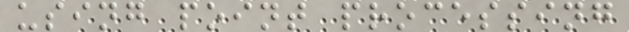using point processing
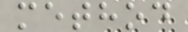method
